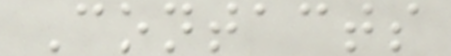Contacts
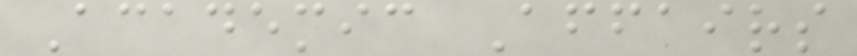Academic Affairs
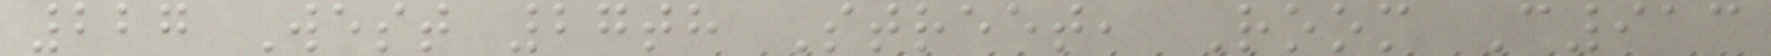227 West 27th Street, Room C913
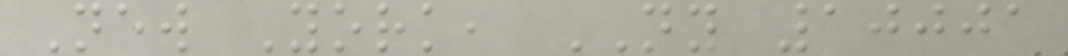New York, NY 10001
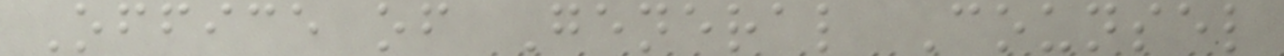Office of General Counsel
